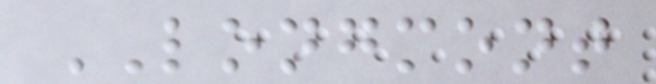LONGMONT
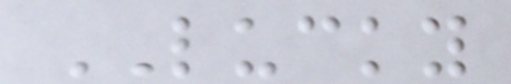LUCKY
